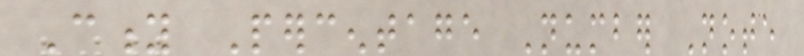City Percentage Number Note
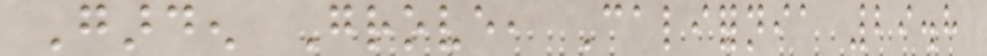Garden Grove, California 29.8
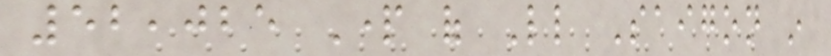52,025 Part of Little Saigon in
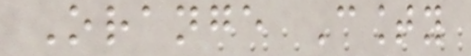Orange County
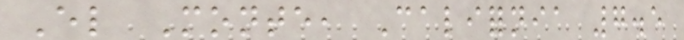El Monte, California 7.5
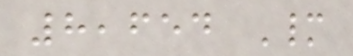8,654 Many
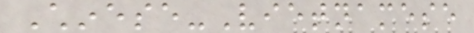Chinese-Vietnamese
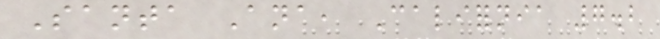Santa Ana, California 7.2
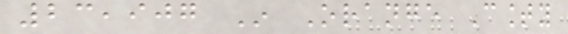23,907 In Orange County
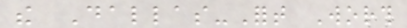the Dallas-Fort Worth
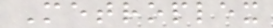Metroplex
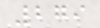279
